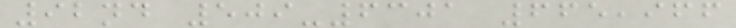92nd 509-6301 665,966
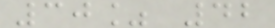30% 42
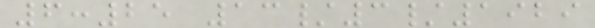6:25 13/3/1929
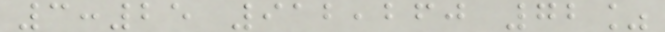3:25 912,260 72%
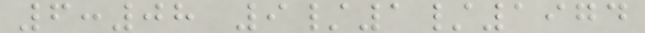6:08 9/1/1974
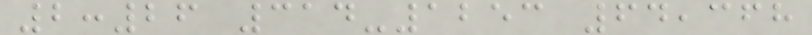2:26 314-1253 64,368
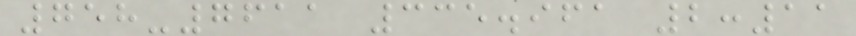758-7611 335.961 2:11
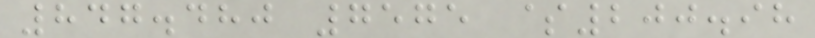847.480 7575 $200.98
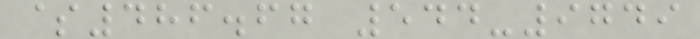$486.67 544-9749
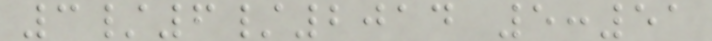3/6/2014 5:51
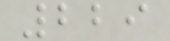229
